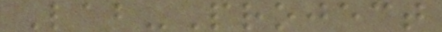Lab-Project
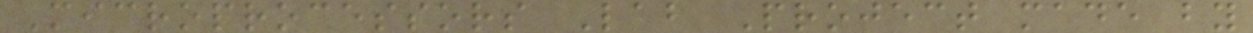Microprocessors Lab Project made by
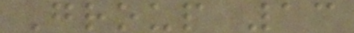Group 13
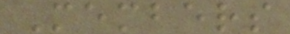Members
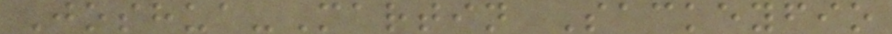Joshua-Martin Sackeyfio
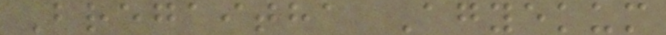Bregaitha Agyekum
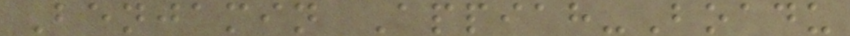Benjamin Appiah-Boadu
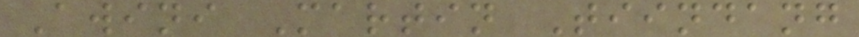Awini Martin Tiindang
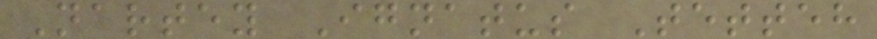Nartey Ignatus Tetteh
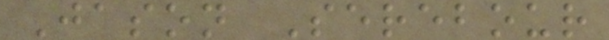Jason Serebour
